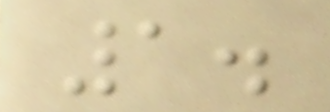1.
